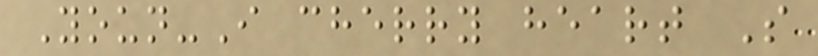Youn-I cherry heart S
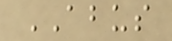ABUS
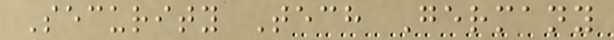Security Tech Germany
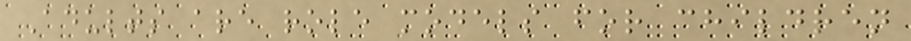Adults are role models for children
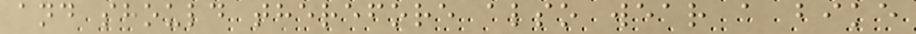and should therefore also wear a bike
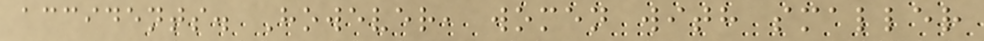accidents. However, women with smaller
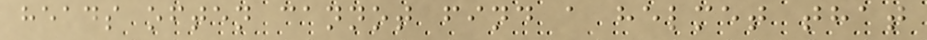heads often cannot find a helmet that
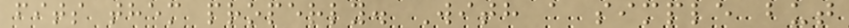fits them properly. With a simple but
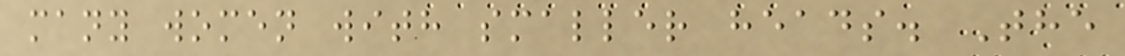many women with smaller heads. The
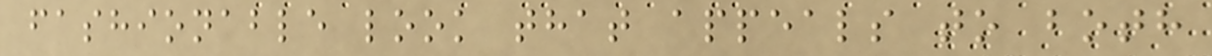fashionable look that appeals to both
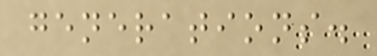generations.
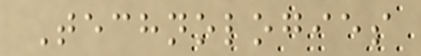Technologies
